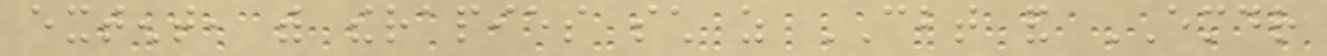extent, with therapies such as CBT and EMDR
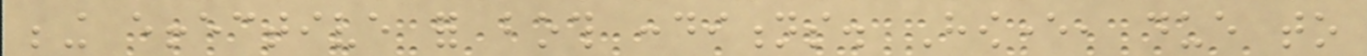being effective for both conditions. However, due to
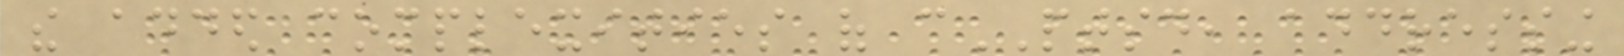the added complexities of cPTSD, addressing
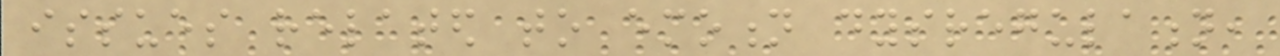issues related to emotion dysregulation,
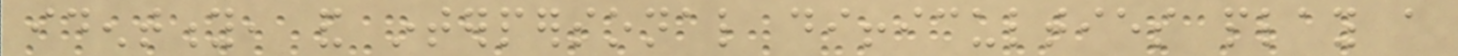identity, and interpersonal difficulties play a
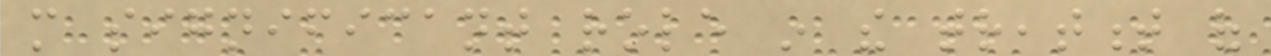more significant role in the treatment of
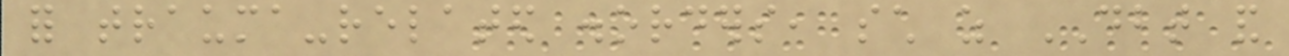for trauma-related disorders, such as DBT and
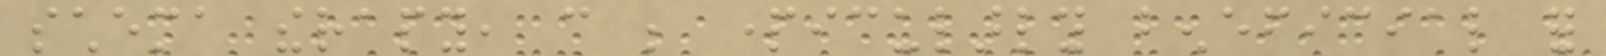schema therapy, can be particularly beneficial for
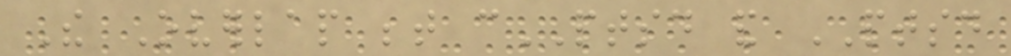The Overlap between cPTSD and PTSD
